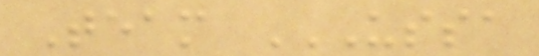Team USSA
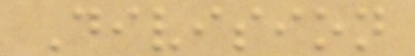Division
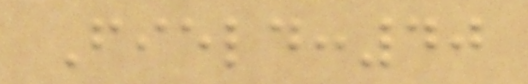Field:40
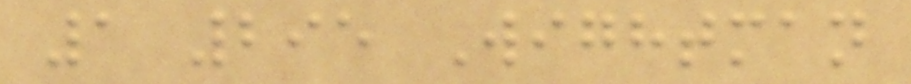1 295 Wightman
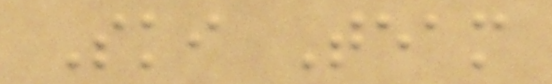Ski Team
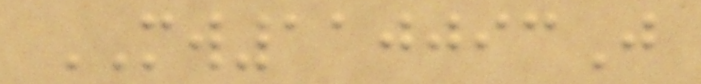MW110093J
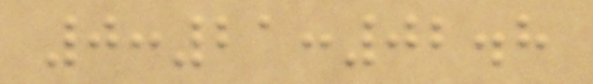0:21:02.8
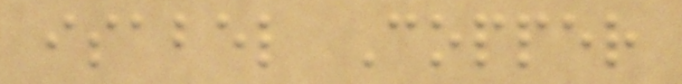isabel Copper
